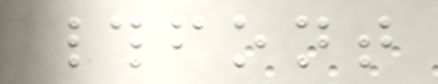#font
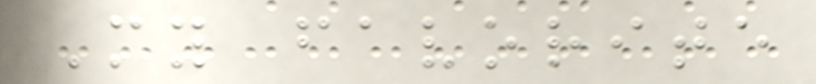My favorite
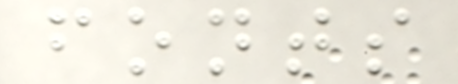fonts
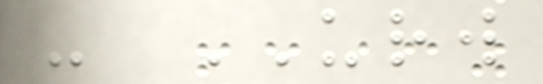- URW
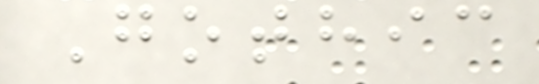Gothic
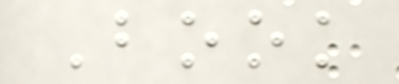Book
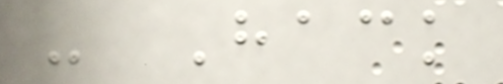- Hack
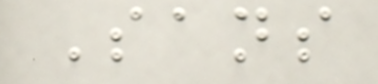Sans
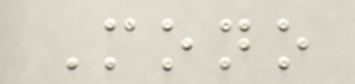Mono
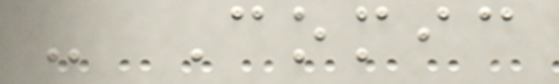- Comic
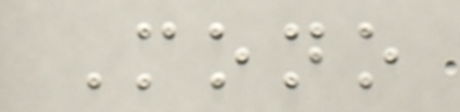Mono
